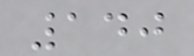140
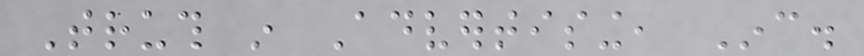Truth in Advertising, Inc.
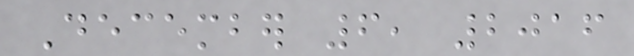December 6, 2016
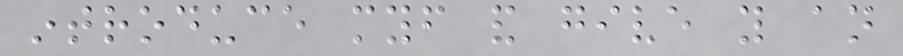introduce myself and give you an
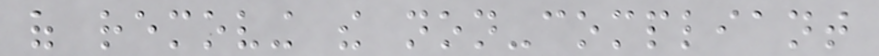of removing the non-compliant
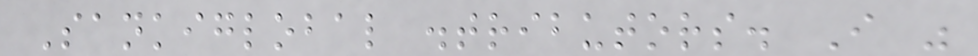Sankiglobal distributors. I was
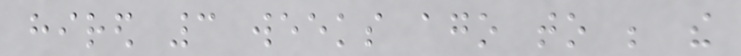hired 3 weeks ago to be the
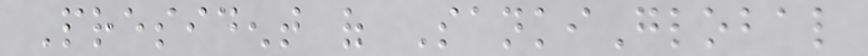President of SankiGlobal
